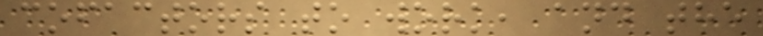cofactors to work, and the
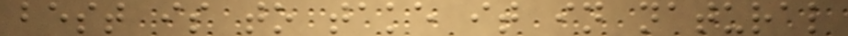best is to take it in natural
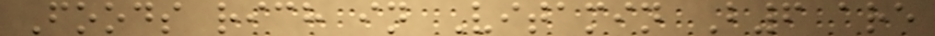Foods rich in Vitamin B6 are
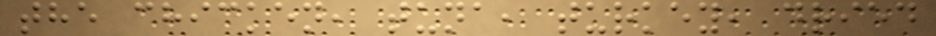the chicken, tuna, turkey, dried
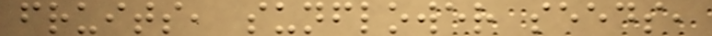fruits, sunflower seeds,
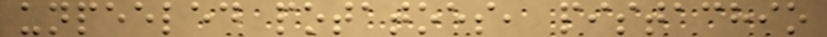unpeeled potatoes, pistachio
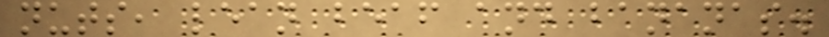nuts, lean beaf and bananas.
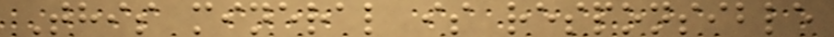This mineral is responsible
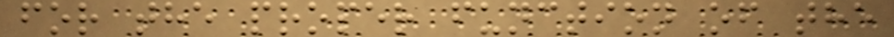for the proper function of the
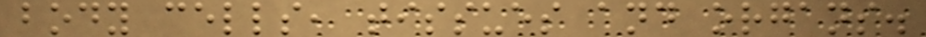body cells, tissues and organs.
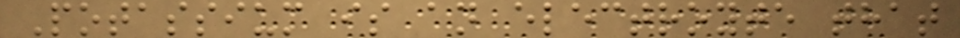Potassium is an electroyte that
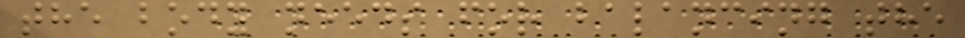the body needs for balancing the
